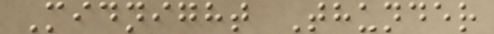Midnight Thunder
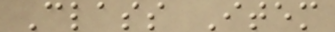Class Item
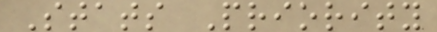Stats Priority
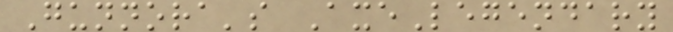Gunnora's AxeLegendary
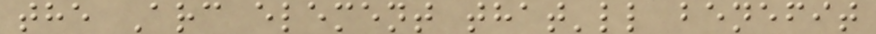the Arc element that'll benefit
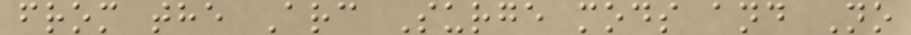from the Arc Surge mods and No
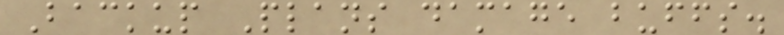Backup Plans damage buffs.
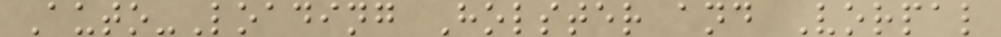Auto-Loading Holster and Vorpal
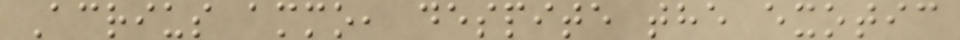Acrius ammo, despite the exotic
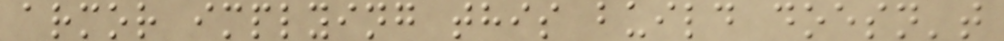armor implying this build doesn't
